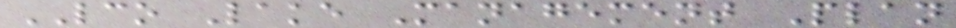LCO Lake Management Plan
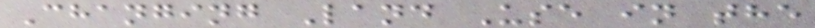Changing Land Use in the
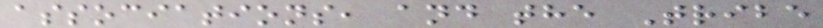associations, and the Tribe
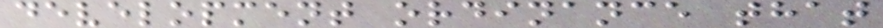development ordinance that
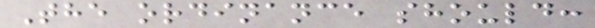The ordinance should:
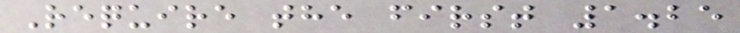Require the first 1.25
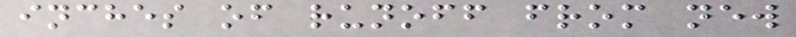inches of runoff from new
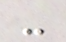-
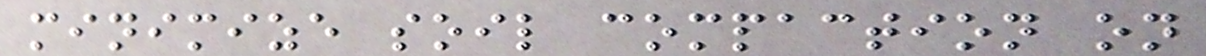minimize soil compaction on
